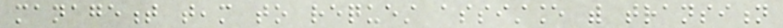management team to request assistance with transition
